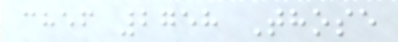chef 2758 Those
